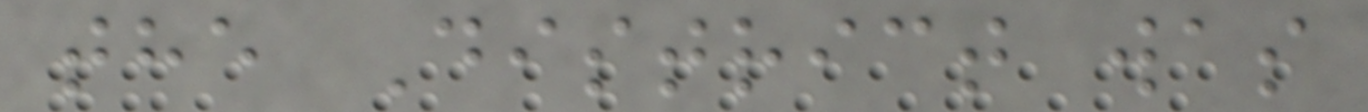the District was
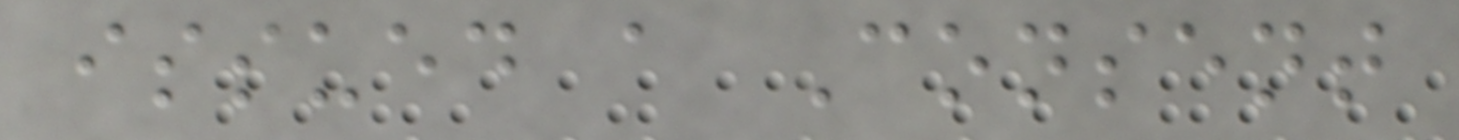issued a Consent
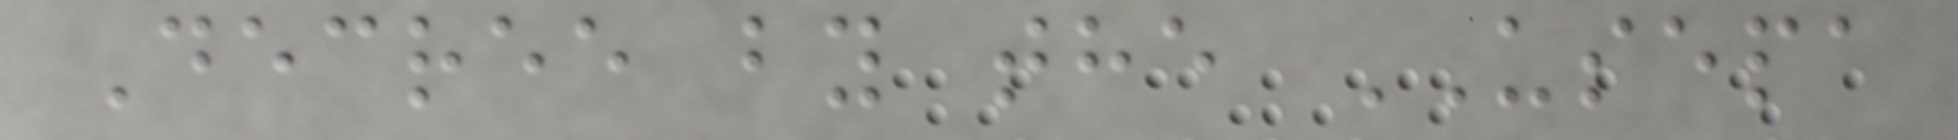Decree by the USEPA
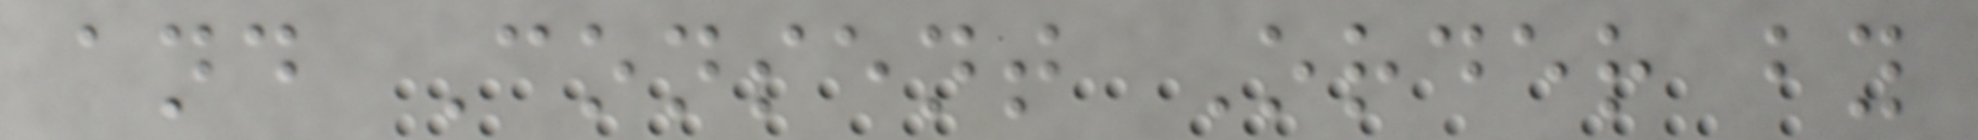and Consent Order by
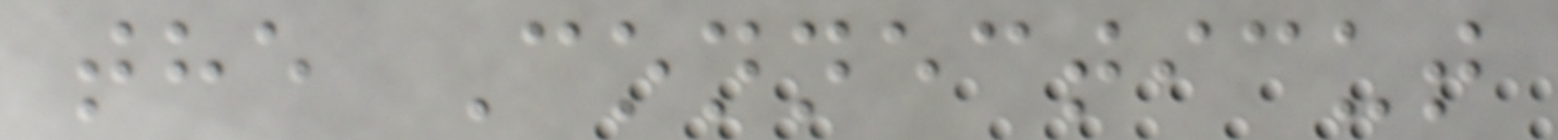the Connecticut
